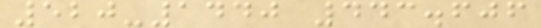520-1440 443.606
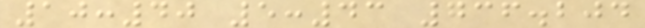10:40 5:43 736.204
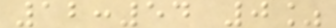12:54 0%
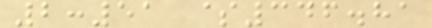2:51 $346.81
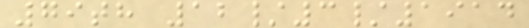79th 12/3/1914
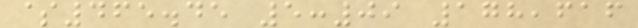$465.45 5:09 178,616
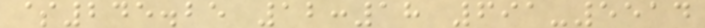$245.25 12:18 691-5514
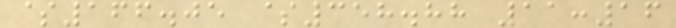$166.05 $358.88 11:16
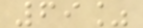69%
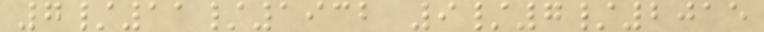7/11/1932 9/7/2015
